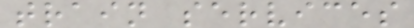train services
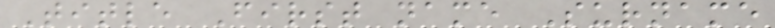Title First name Surname
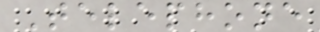Telephone
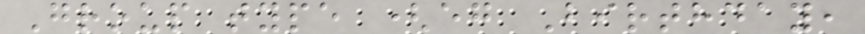Group type (eg Birthday,
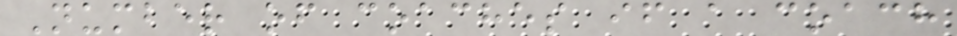Number of coaches if a coach
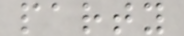party
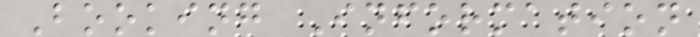Booking Information
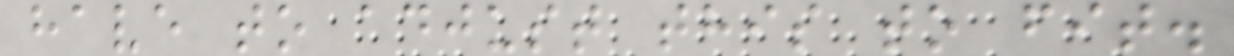have to adjust this to fit.
